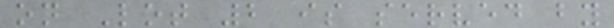on Lot 2 is served by
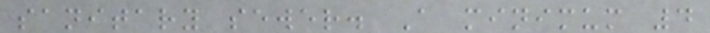sanitary sewer. A minimum 4
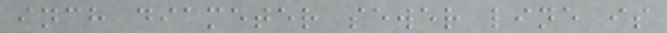inch diameter sewer line is
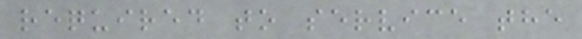required to service the
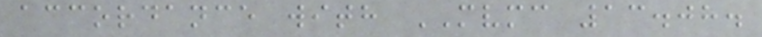accordance with MVMC 13.08.
